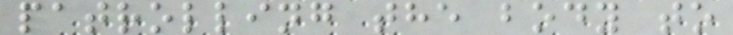patrolling the body to
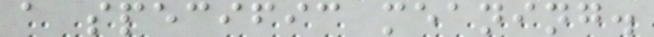a specific meaning.
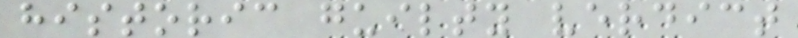historic guilty verdict
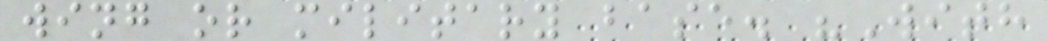wing or military base. "With
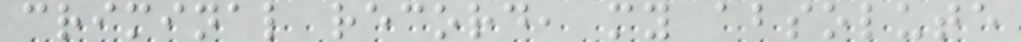criminal record, my absolute
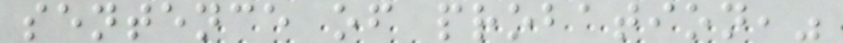sentence of probation,"
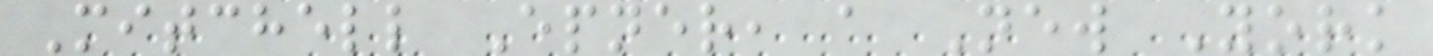Mitchell Epner, a New York
